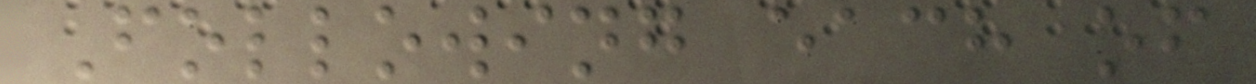Following each of
